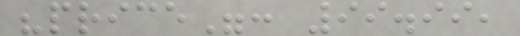"price": 99.99,
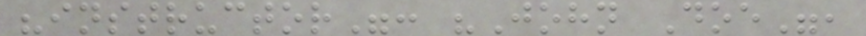"instructor": "John Doe",
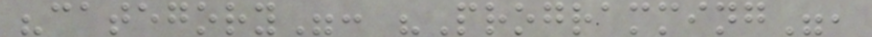"category": "Programming",
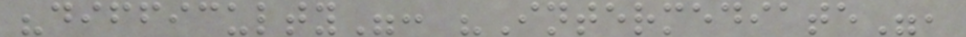"difficulty": "Intermediate",
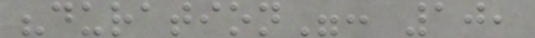"duration": 10,
